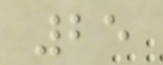25
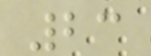23
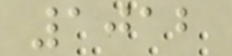1012
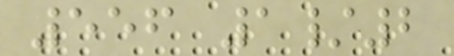556 1/2
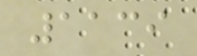1139
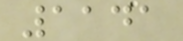1141
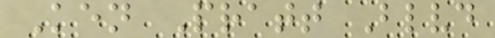Ken Pratt Blvd
